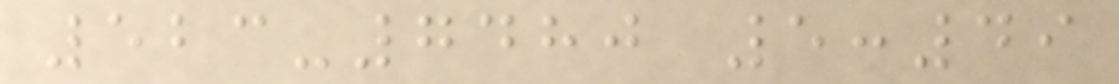523-7480 5:49
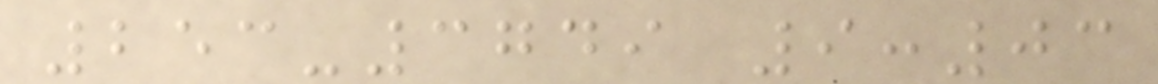253-3749 9:03
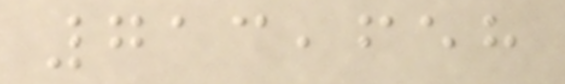713,658
